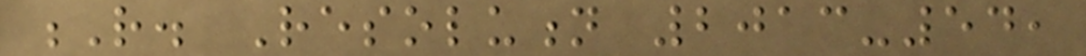R. Resolution 2013-54,
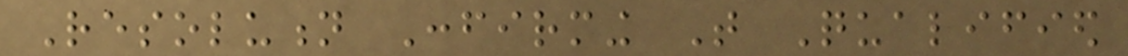Resolution Confirming That Qualified
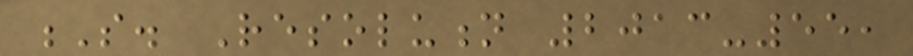S. Resolution 2013-55,
